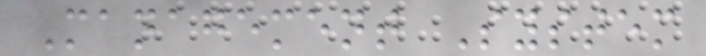Management System
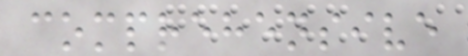comprehensive
